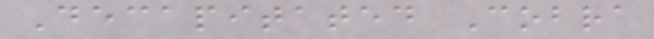Decapitated Cobra
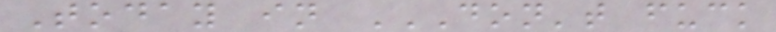Today in DON'T FUCK
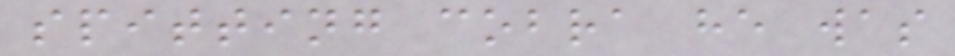spitting cobra he was
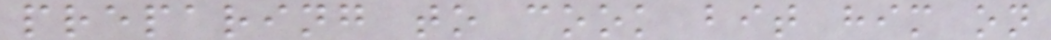preparing to cook bit him on
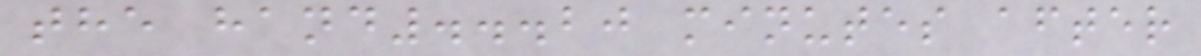the hand...20 minutes after
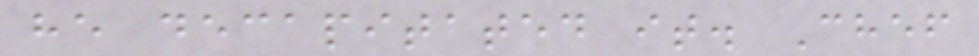he decapitated it. Chef
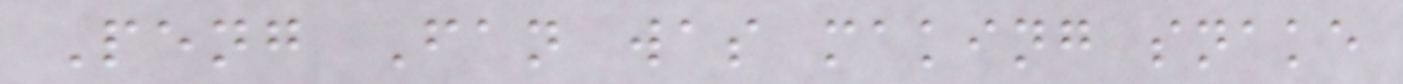Peng Fan was making snake
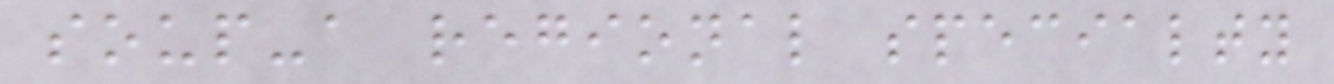soup-a regional specialty
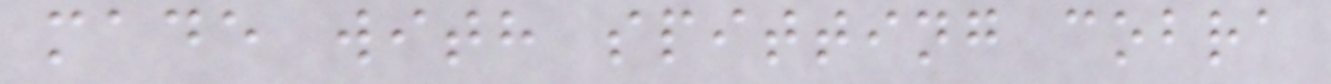made with spitting cobra
